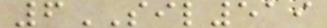6SIL519
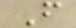F
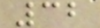32
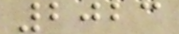2023
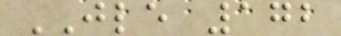JLE 172
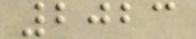2023
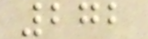272
